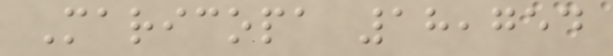Maricopa 18,754
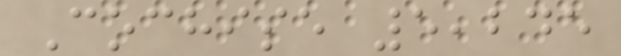Cochise 5,245
